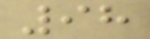98
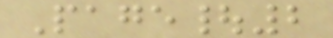Page|2
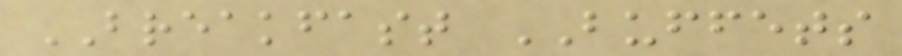BREAKFAST BUFFETS
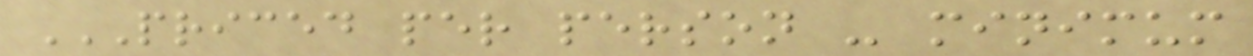PRICED PER PERSON - MINIMUM
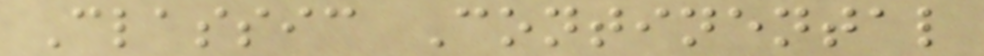Classic Continental
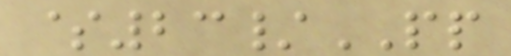$23/PP
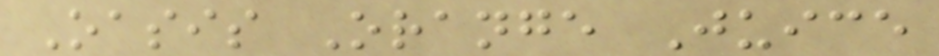Oasis Orange Juice
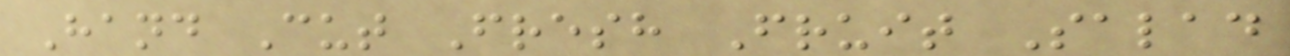Hand Cut Fresh Fruit Salad
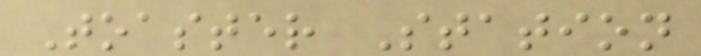Toaster Station
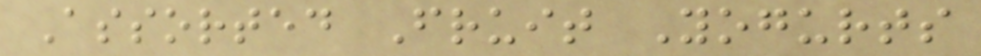Assorted Fruit Yogurts
